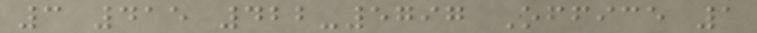3 415 422-5797 Office 1
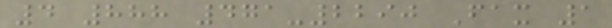4 888 471-2290 Fax 1
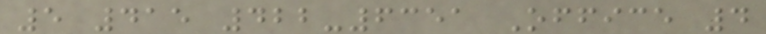5 415 422-6351 Office 4
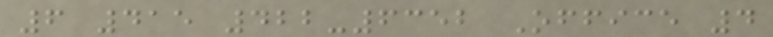6 415 422-6352 Office 4
